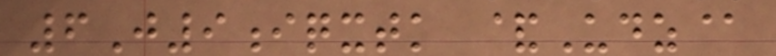6J9iqxtk &Udz@
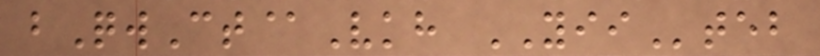bQwCt@Vkh YIIteb
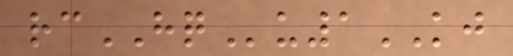rcHQu1KJ
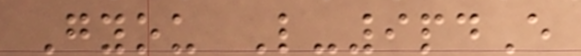Gyou L-9pdE
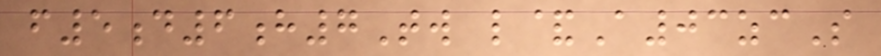f5d6h7Tw l&A03zcS
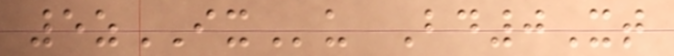5zIXu Bd0Xt
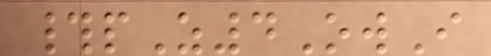#pZ4OwI
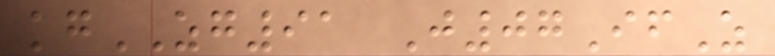kgZG91 J07IfZ
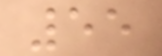55
